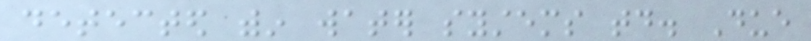detected within water systems today. Due
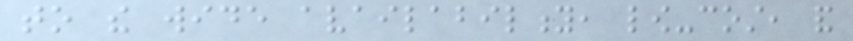to the wide availability, low-cost, and
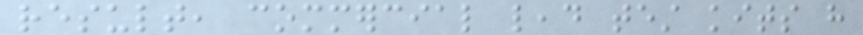result, commercial lead test kits have
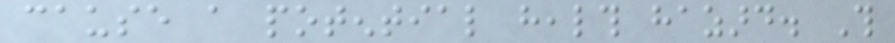cause a potential health hazard. This
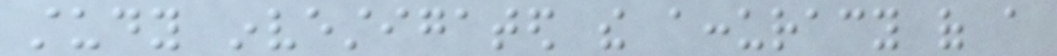study investigated the accuracy of a
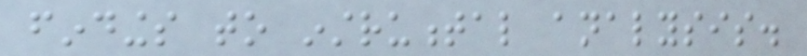findings to instrumental analysis.
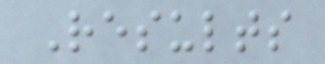Results
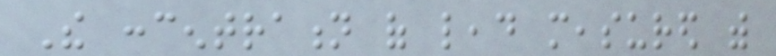The concentration of lead measured with
